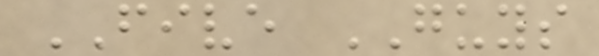FIVE GUYS
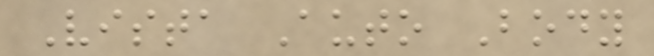Vista Auto Body
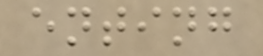enting
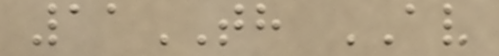11TH AV
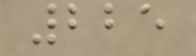225
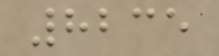8235
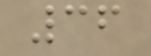36
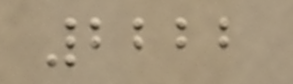2222
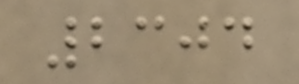2304
